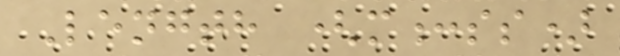Length (m:ss)
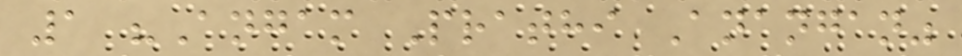1 "Angam Prathi Anangan"
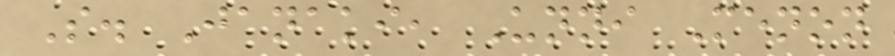S. Janaki, Unni Menon
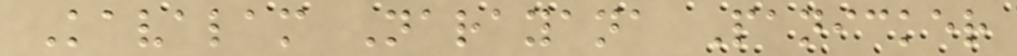Kavalam Narayana Panicker
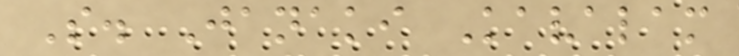S. Janaki Kavalam
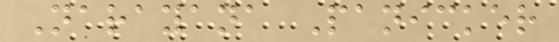Narayana Panicker
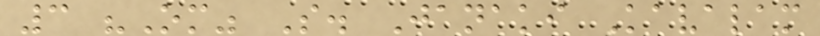3 "Om" S. Janaki Kavalam
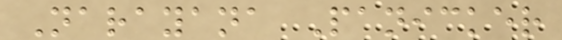Narayana Panicker
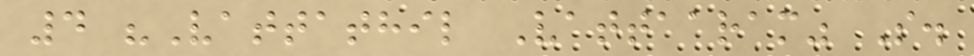4 "Vattathil Vattaaram" S.
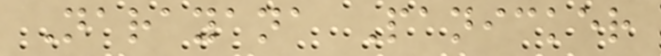Narayana Panicker
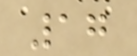17
